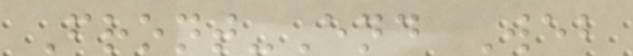Front-End Web
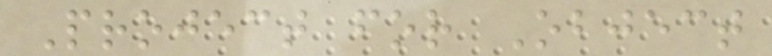Project for Object
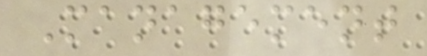Management
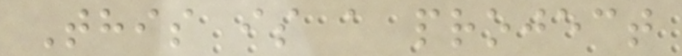This is a project
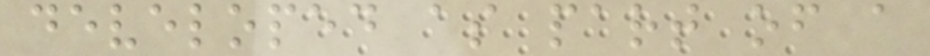developed as part of a
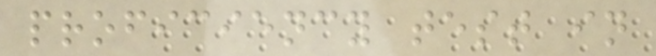proficiency test in
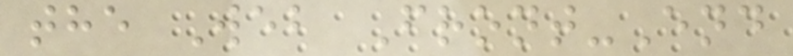the Web Front-End
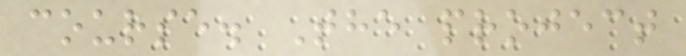course. The project
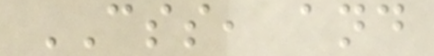CSS, and
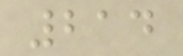214
